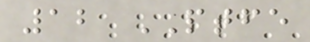12 PTFE
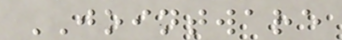JOINTWARE
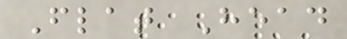Flat Head
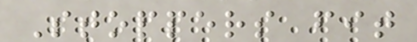Stoppers fit
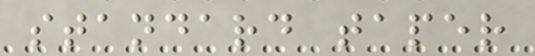standard taper
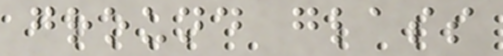ground glass
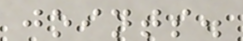joints.
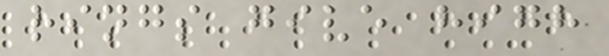rings give high
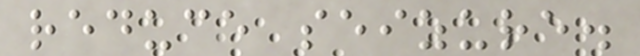reduce seizure.
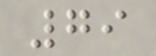79
